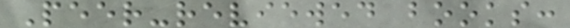Peer-reviewed books:
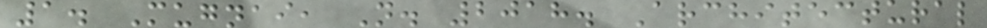1. Mugnai, N. 2018. Architectural
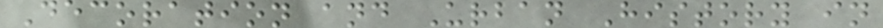Decoration and Urban History in
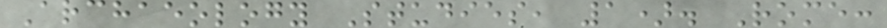Archaeology Studies, 1). Rome:
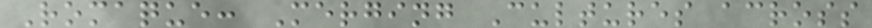Romaque: Merging Cultures across
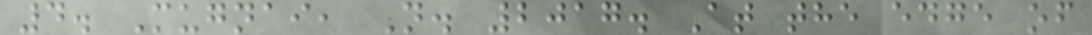4. Mugnai, N. 2017. At the edge of
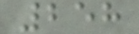258
